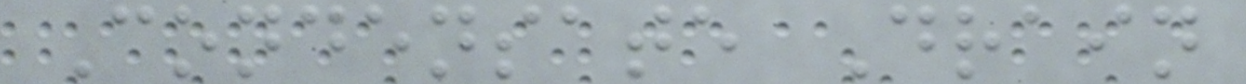Condensate Drain
